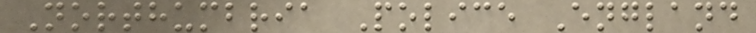Northumbria Police England
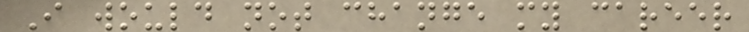I would not change my career
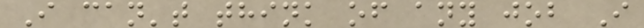I can't think of any job I
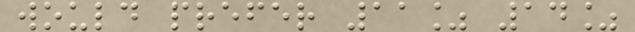would prefer 11% 14%
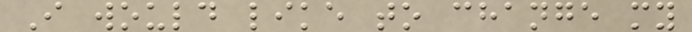I would like to change my
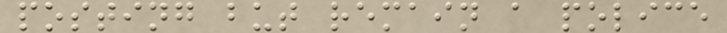posting but remain a police
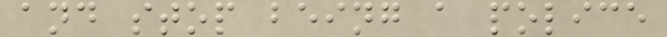and stop being a police
